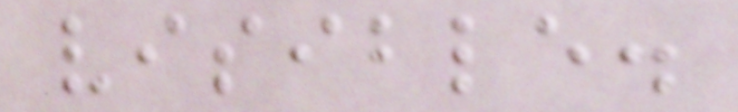visible.
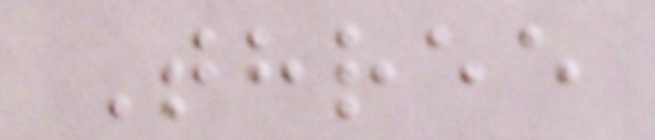Three
